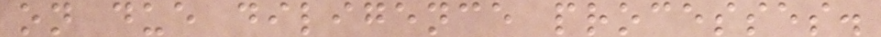on due diligence processes.
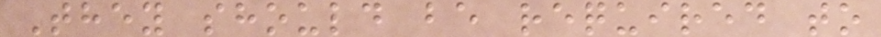They should be required to
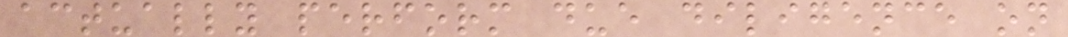actually perform due diligence on
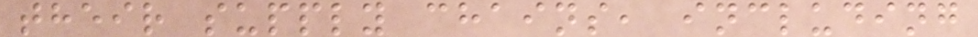their supply chains, including
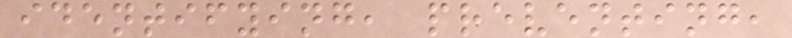identifying, preventing,
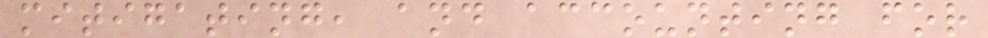mitigating, and accounting for
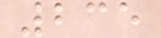235
